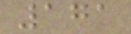171
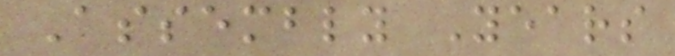Assembly Years
